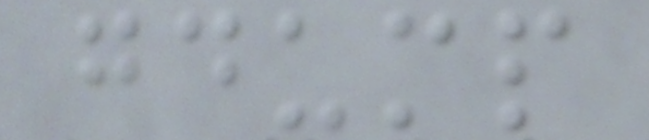gdump
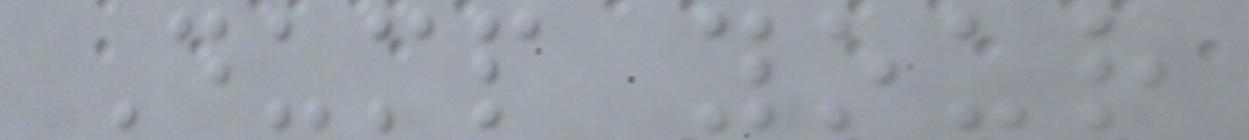Dump your
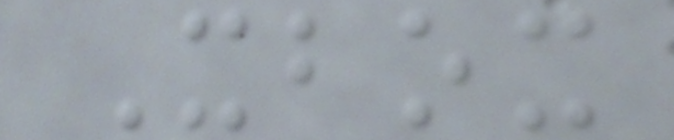Xbox
